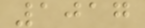1017
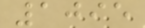1095
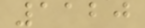1120
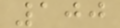100
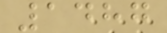1487
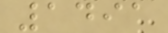1491
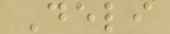Deli
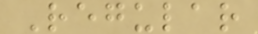Regular
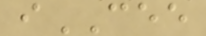iCEE
